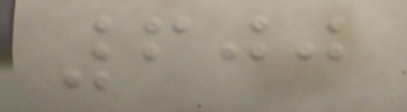600
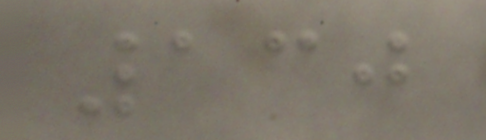130
